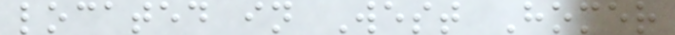located in West Homer
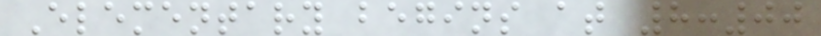Elementary begins at 8:00
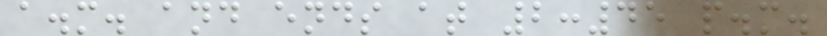a.m. and ends at 2:45 p.m.
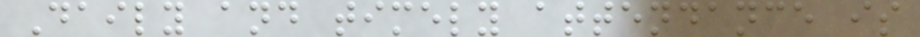Daily and timely attendance is
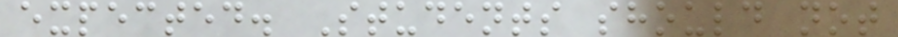expected. Students should not
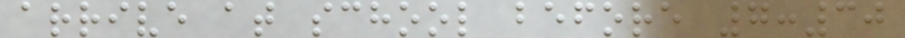arrive at school before 7:30
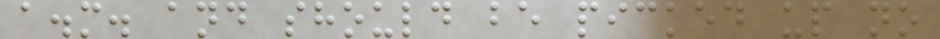a.m. and should be picked up no
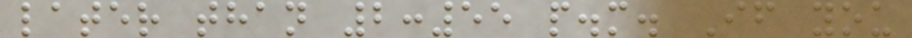later than 2:55 p.m. If you
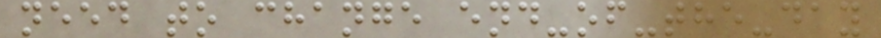need to change end-of-the-day
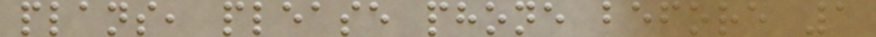plans, please phone before 1
